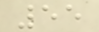55
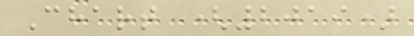Chart (2019)
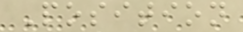Position
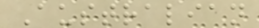Australian
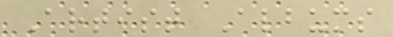Artist Albums
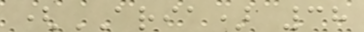(ARIA) 38
